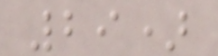29)
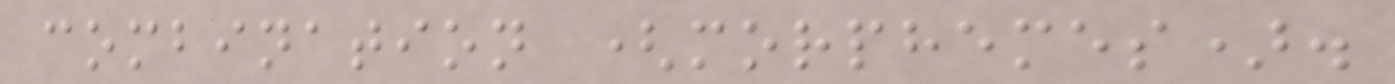combination (morphemes).
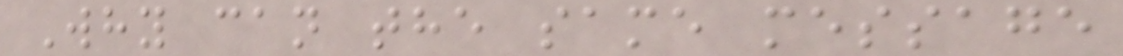Why can the same message
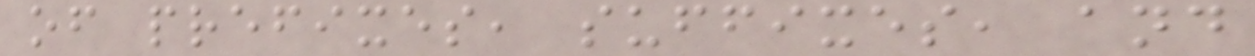of prefixes, suffixes, and
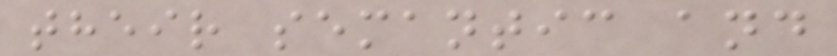their semantic and
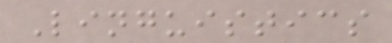Linguistics
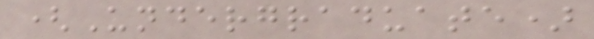(Undergraduate)
